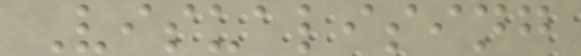Visualising
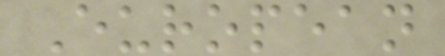European
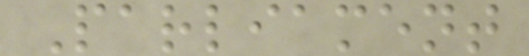Parliament
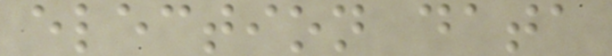election data
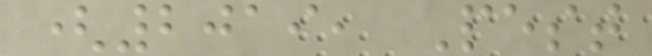(2019, Pest
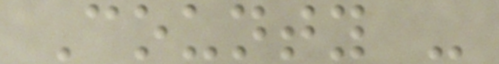County -
